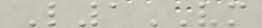L1VM
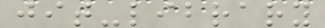jit-library
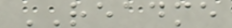README
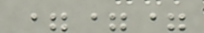===
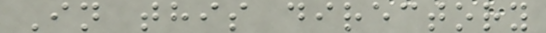In this directory
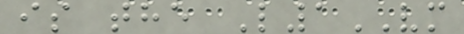is the L1VM
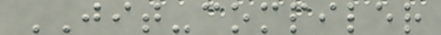JIT-compiler
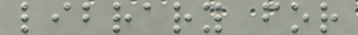library for
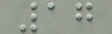17
